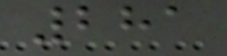281
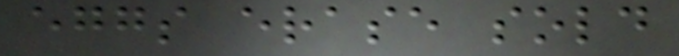eggs erase sold
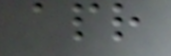apr
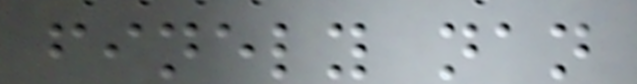finely nan
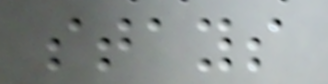stays
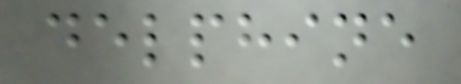delphine
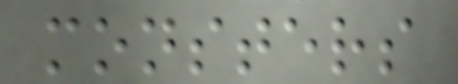monsters
